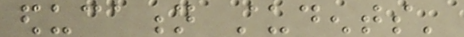education students'
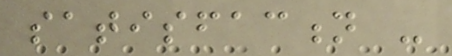satisfaction -
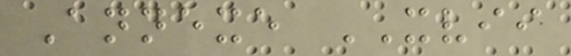Annexe XVII
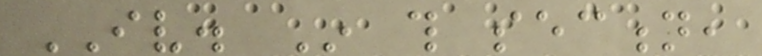IV. In this section,
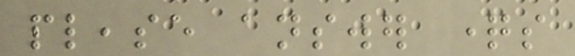please answer questions
